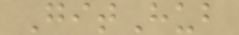GitHub
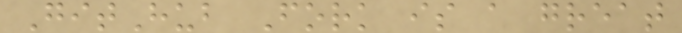GitHub Fork is a great
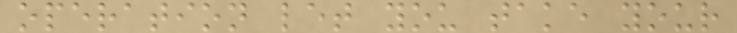operation let you take your
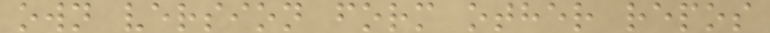own version form other repos
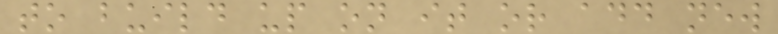to build up on it or add new
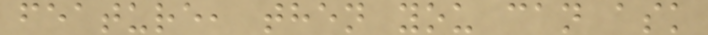feature, then you can ask
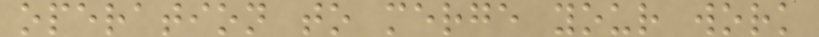operation to merge your work
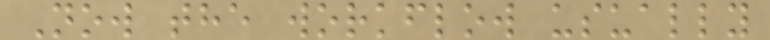Now the workflow usually
